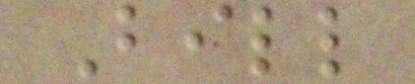Bill
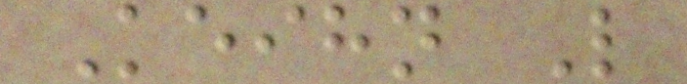Keihn L
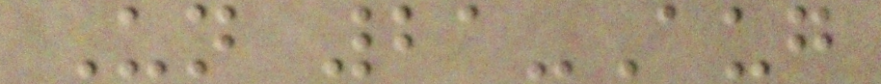Un 21-Aug
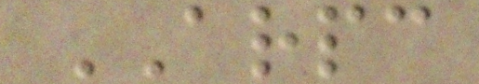ARPC
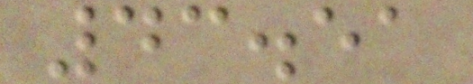43.51
